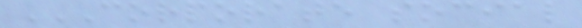CORPORATE SOCIAL
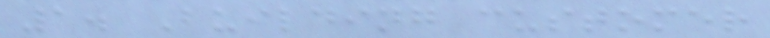1. Building customer
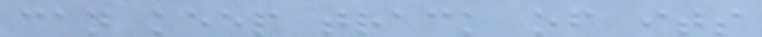can keep track of its
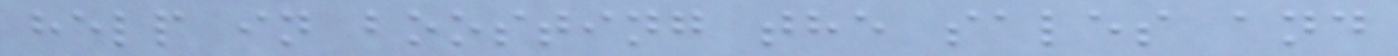help in boosting the sales and
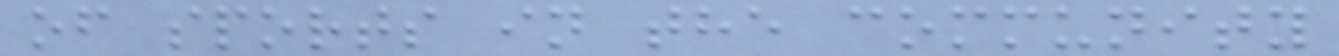of sports in the community
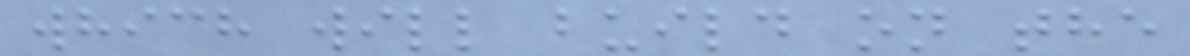which will build on the
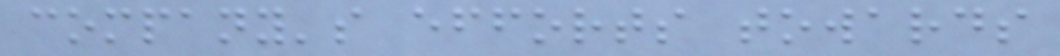company's efforts towards
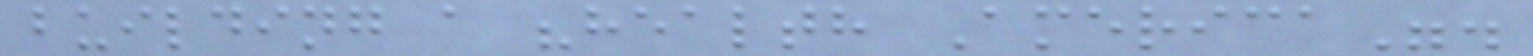building a "health America".
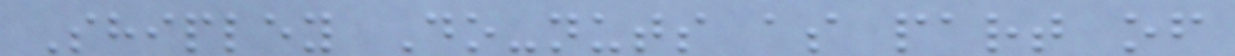Shipley Do-nuts as part of
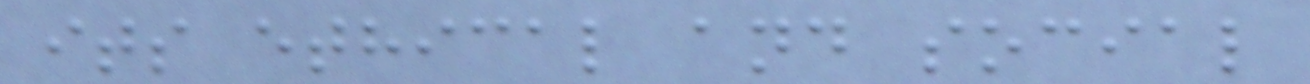its ethical and social
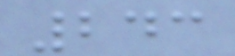243
